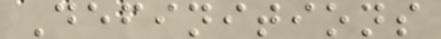Definitions
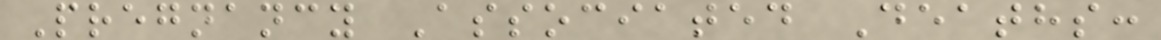Pregnancy Associated Deaths:
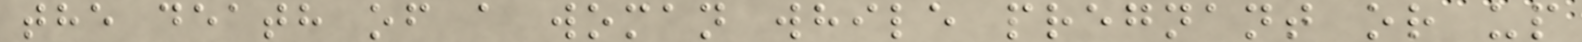the death of a woman while pregnant or up
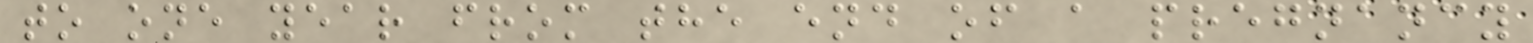to one year from the end of a pregnancy
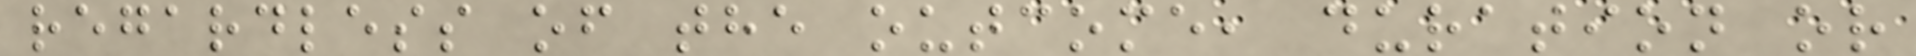regardless of the outcome, duration or
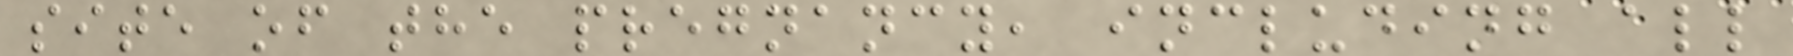site of the pregnancy, including all
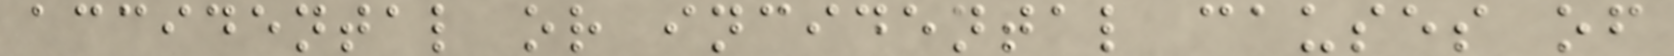accidental or incidental causes of
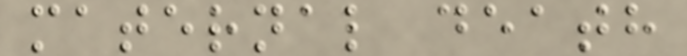maternal death
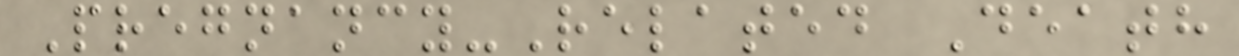Pregnancy-Related Death
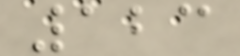123
